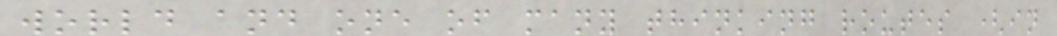world and one of many thinking routes (in
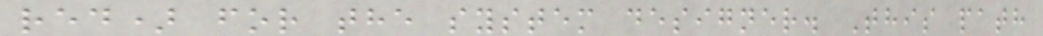red) for the system designer. This path
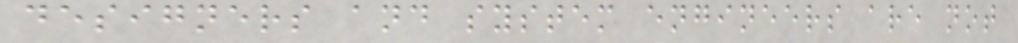designers and system engineers are not
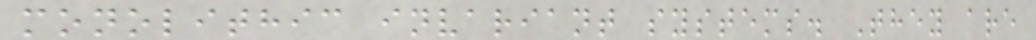monolithic invariant systems. They are
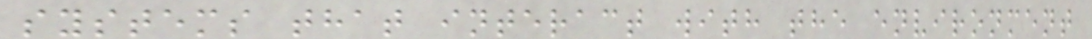systems that interact with the environment
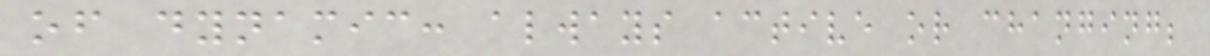of dynamic: always active or changing;
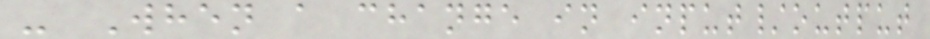- When a change in input/output
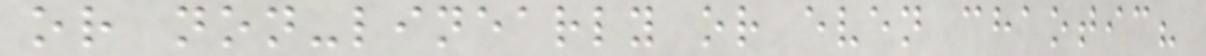or non-linearly or even chaotic?
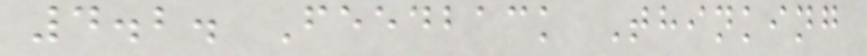4.2. Feedback Thinking
